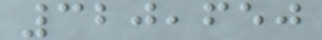320,650
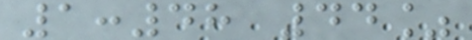1:48 44%
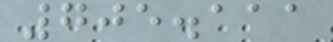705.111
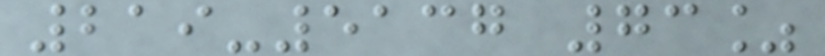219-5137 73%
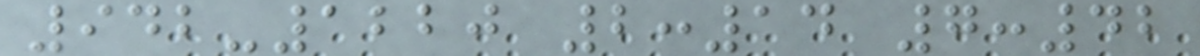942-1220 2:14 7:42
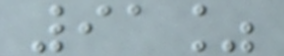91%
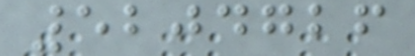5204726
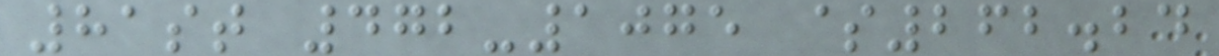81st 472-1075 $262.24
